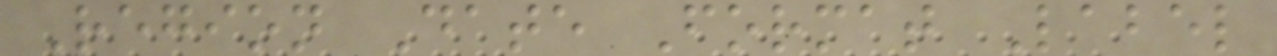Region Date Format Label
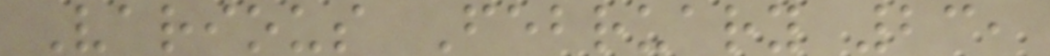Various February 23,
